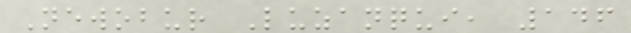Newobur Luzanqui, 146
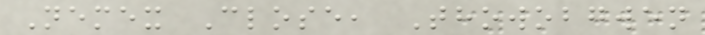Nemex Close, Thowobgwen
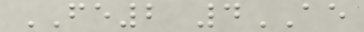FE2 4AE
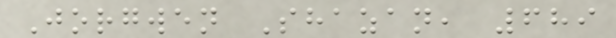Jorgwen Shazan, 689
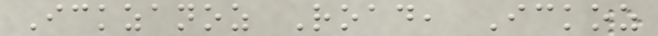Ickzanoz Road, Ickoz
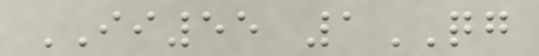II55 1QG
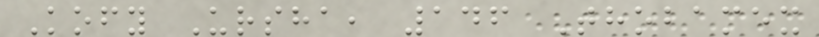Kofy Ursha, 146 Thobamex
